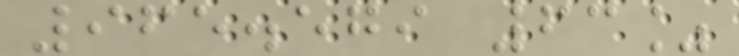965.579 63%
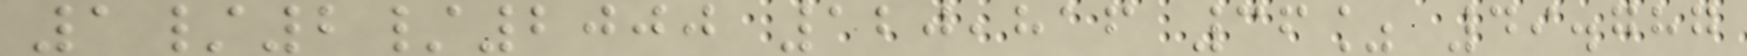1/2/2000 120,816 36% 49.787
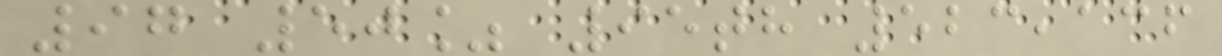97 50% 95th 523,136
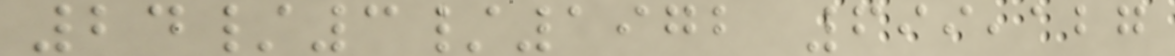24/3/1972 699,127
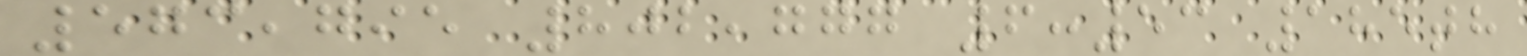573,795 802,777 6:53 185th
